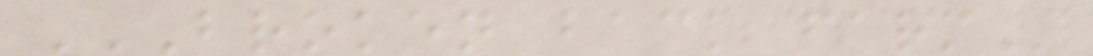BROKEN BACK FARM
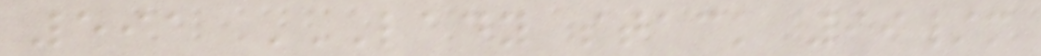591 LADY STACK 99/M
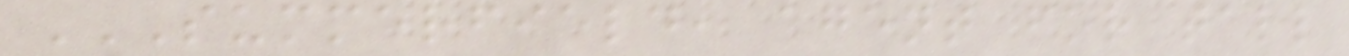SUMMERFIELD, AGENT FOR TALL
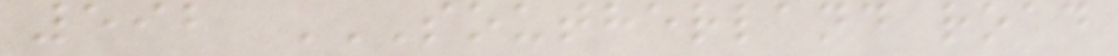592 SOUTHERLAND ROAD
